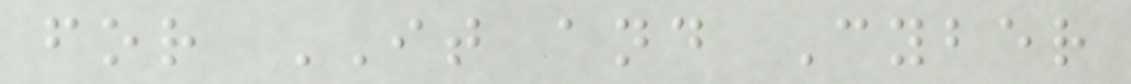for IT and Cyber
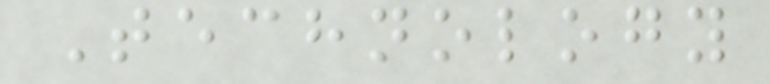Technology
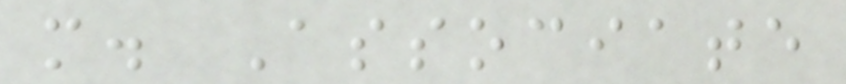m. Associate
